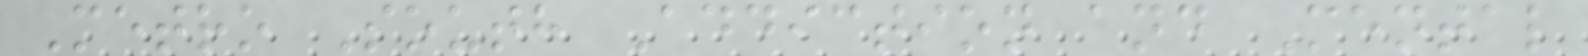Metro South Addiction and Mental
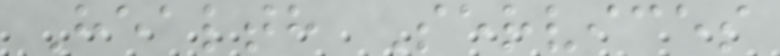Health Services
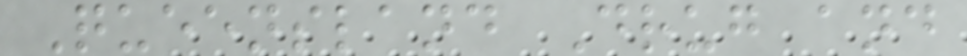Queensland Drug and
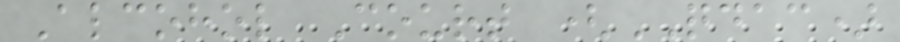Alcohol Court (QDAC)
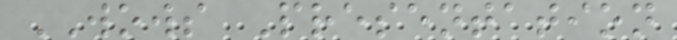WOWS Presentation
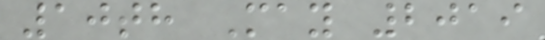10th May 2019
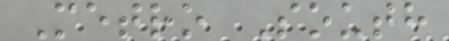Metro South
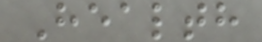Health
